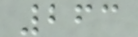263
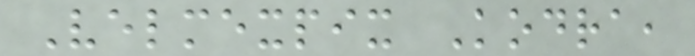Velmexpix Kodra,
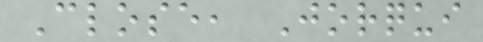Close, Jorqui
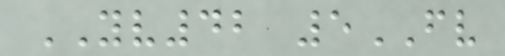YV42 5FV
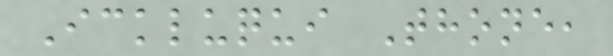Ickluqui Thone,
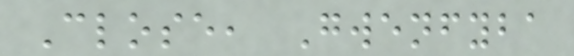Close, Gwenfyba
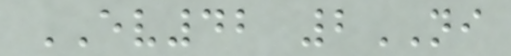EV42 2NI
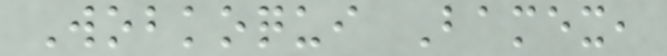Wobkoqui Bamex,
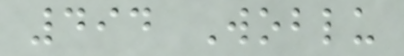494 Woblu
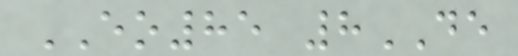EO85 8DE
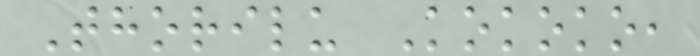Thorilu Kokoko,
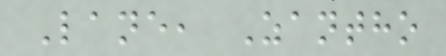Lane, Zantho
